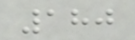180
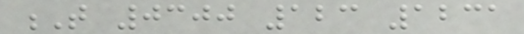T 0300 123 1231
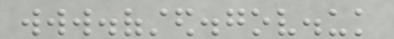www.ofsted.gov.uk
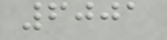6001
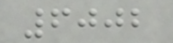6002
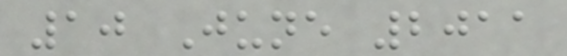10 June 2011
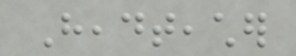Headteacher
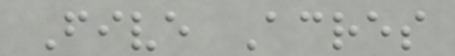Five Acres
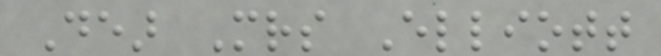Dear Mrs Elliott
